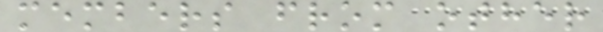members from other
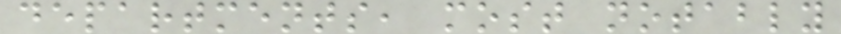departments, most notably
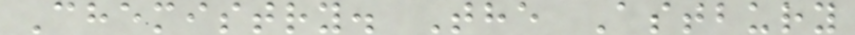Chemistry. The Astbury
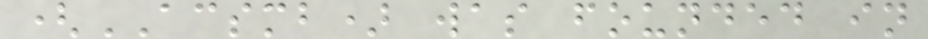(ACSMB) was founded in
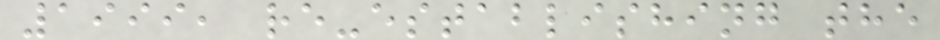1999, re-establishing the
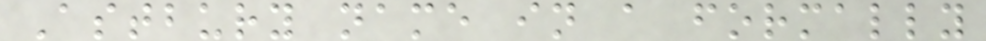Astbury name in a formally
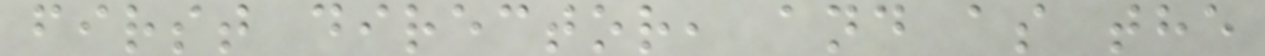first director, and as the
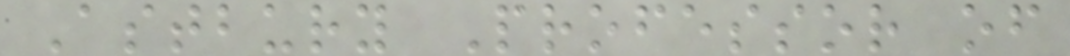Astbury Professor of
